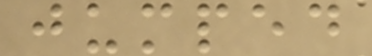jumped
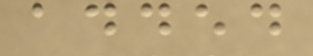added
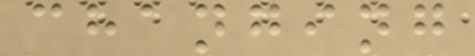changing
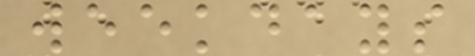weekdays
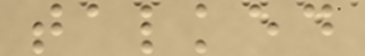talked
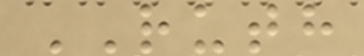RUTH
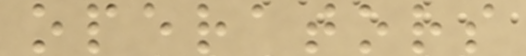operators
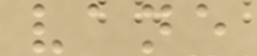vane
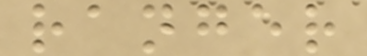ranger
